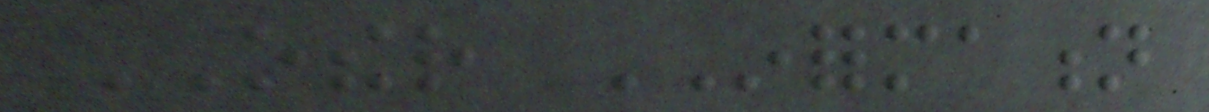OTHER INFORMATION
